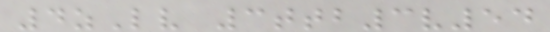4zLv 3ttb3v54
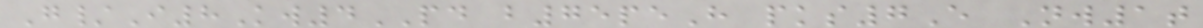G/I8Kw4PD b75peH pks7E Nw1t
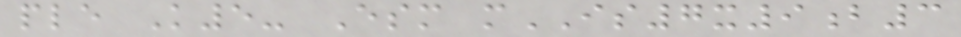ple K5- Esm mIS7x9b3
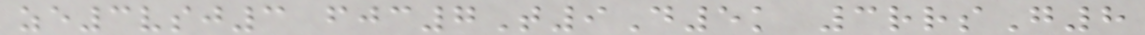ze3vsj3 fjc7T9D5k 3rrsG8
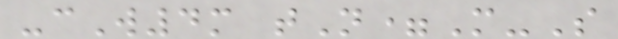-cW4m tN=M-S
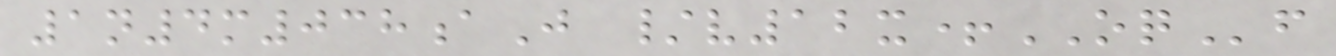1n4m038aJ /v12x+OQf
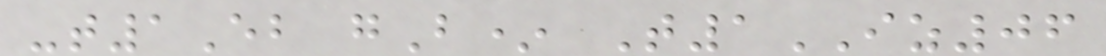-t1Eb gB* T1IZ06
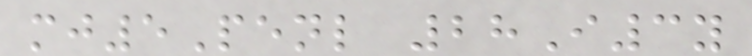mj5Penl 28I3y
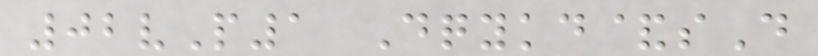02vP1 Dqykd&sD
